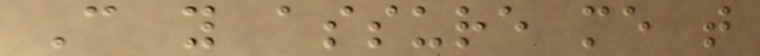Can you assure me that
